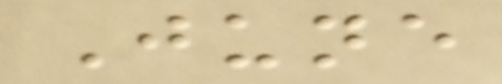June
